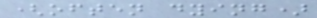(often dying)
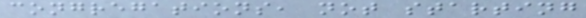congregations, not starting
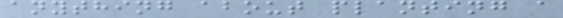anything about planting a
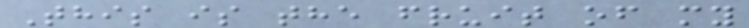This is the fruit of my
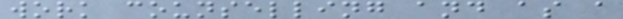work counselling and as a
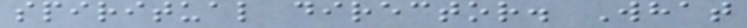spiritual director. What
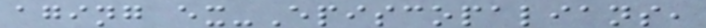aging ex-Episcopalians,
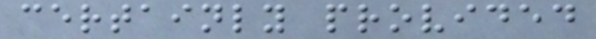certainly provided
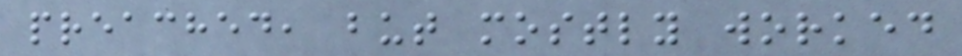preached, but mostly worked
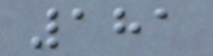181
